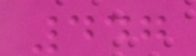447
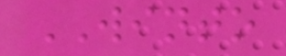WINTO
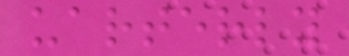uarterly
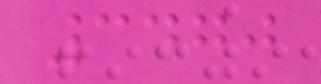3470
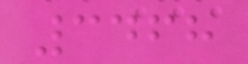3468
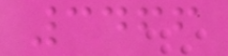3466
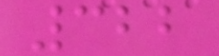322
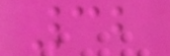32
